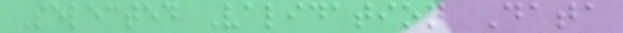Selected Validation Data
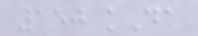150 kDa
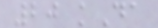20 kDa
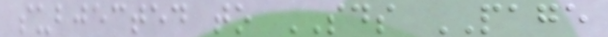subjected to SDS PAGE
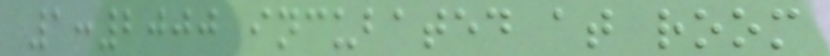1:2000 incubated at room
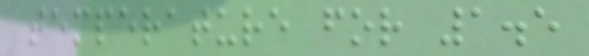temperature for 1.5
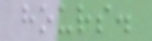hours.
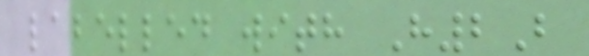labelled with H2B
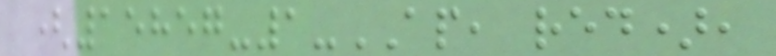(15857-1-AP, red),
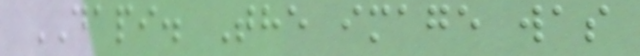DAPI. The image was
